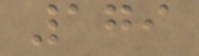179
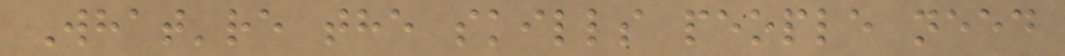What're the skills people need
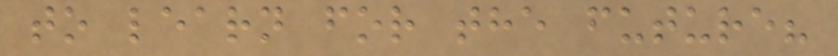to learn for the future?
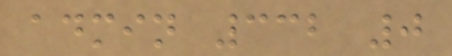admin 332 0
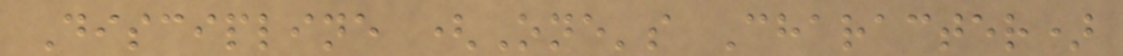Discipline (One's Character)
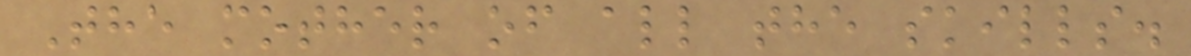The mother of all the skills.
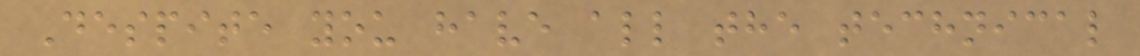Despite you have all the technical
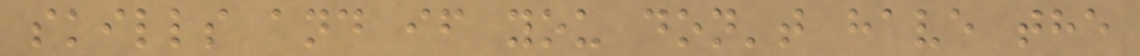skills and if you don't have the
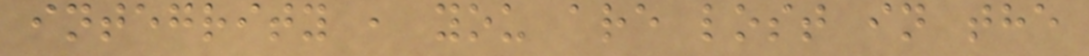integrity , you are lost in the
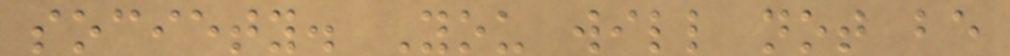society. You will not be
